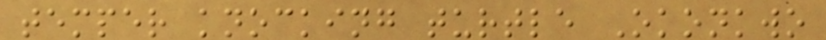temper knocking turtle Okonkwo
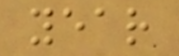year
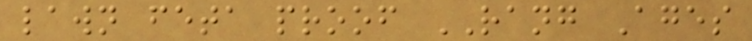lawn feta proof RANG Ages
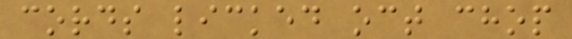cords licked oct chop
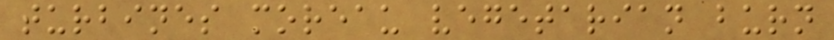turbines moreau vegetarian burn
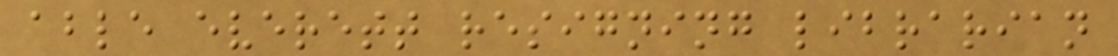able everett resigning librarian
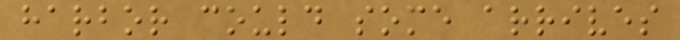harbor could some arrives
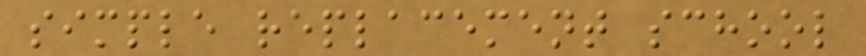simple replacement school
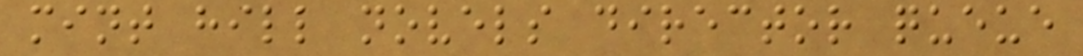mint hill novels director queue
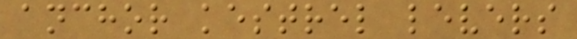anchor kestrel levers
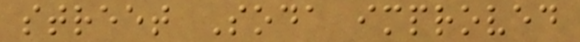street Soda improved
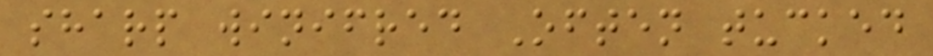sharp winifred Often tucked
